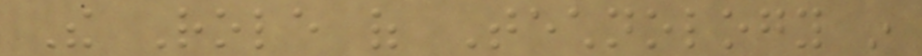The Role of Technology in
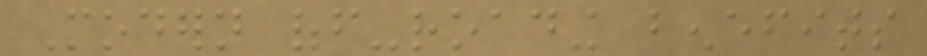Modern off-roading benefits
